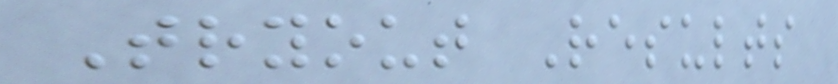Tryout Results
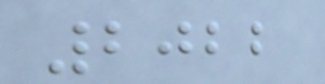2022
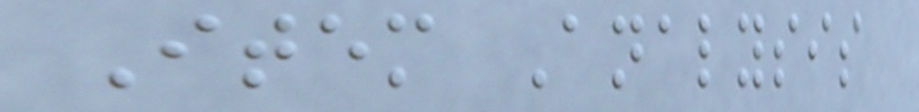Item Analysis
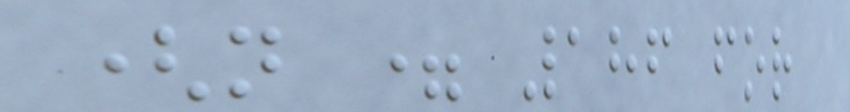(n = 186 for
